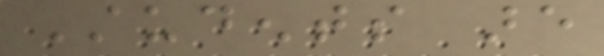Students are
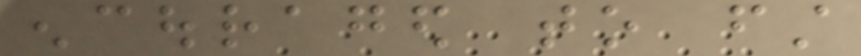encouraged to first
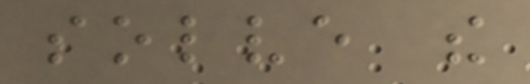solve the
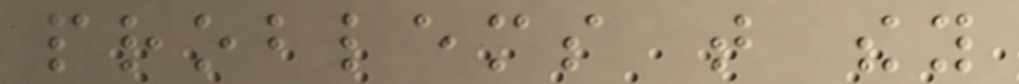problems that they
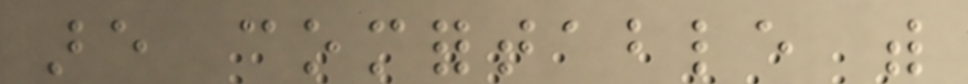are comfortable with
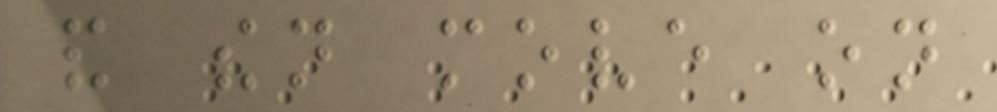and then move on
